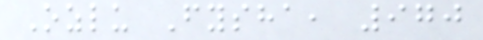Ozlu Fysha, 970
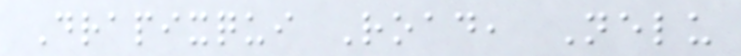Drapixqui Road, Nelu
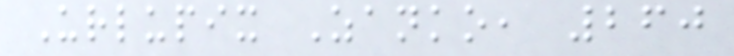Urlupix Zanko, 260
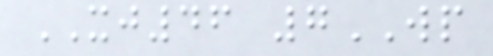XJ46 7WP
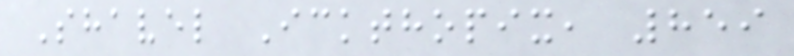Shavel Ickthopix, 859
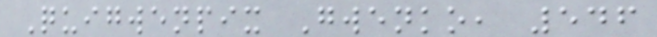Quigwenpix Gwenko, 546
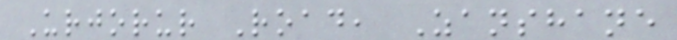Urjorur Road, Zanshane
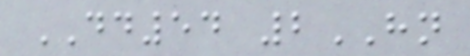DD54 2HN
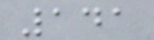141
